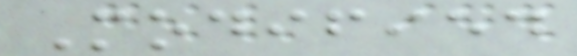Modified
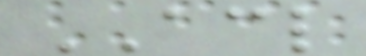ACL
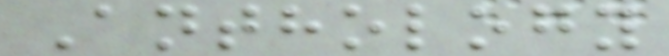Anthology
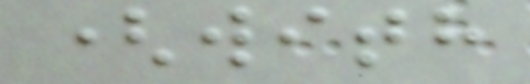(with
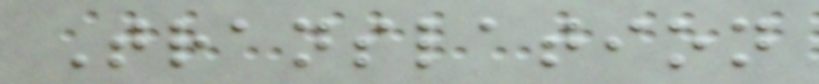Translation
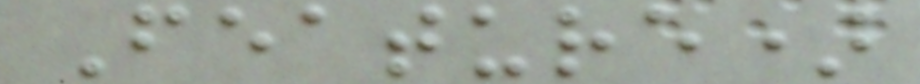Feature)
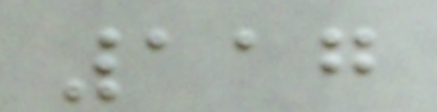117
